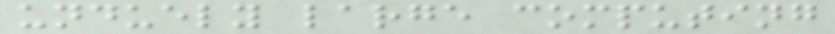unduely large computing
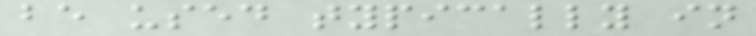be used typically in
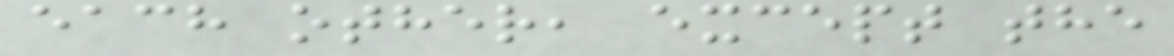each other, except the
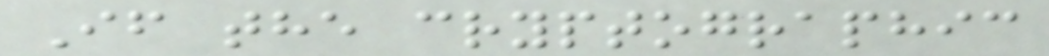If the cryptographic
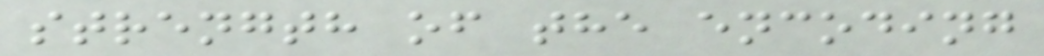strength of the encoding
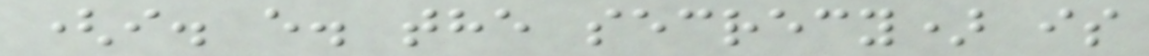(i. e. the secrecy) is
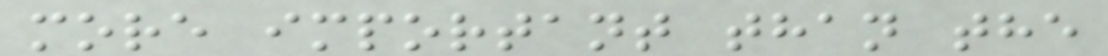more important than the
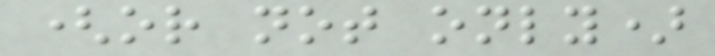(or not only)
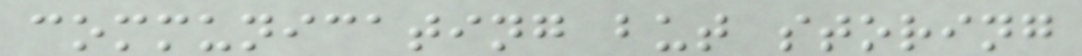communicating but storing
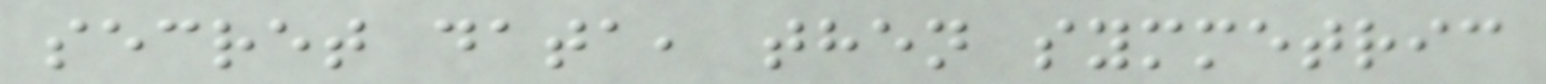secret data, then symmetric
